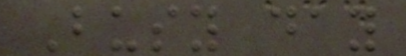Busy day
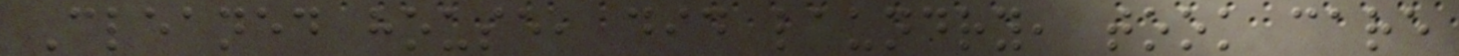Cleaned house, did laundry, took care
